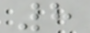8
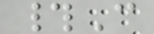#C
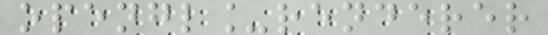opengl_renderer
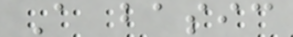A basic
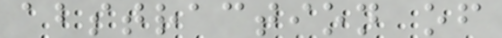abstraction of
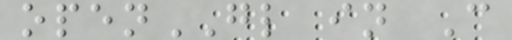openGL in C
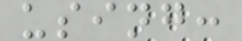using:
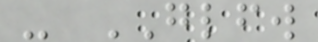- GLFW
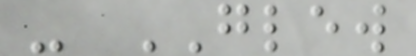- GLEW
